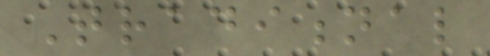Traditional
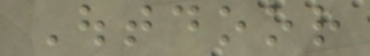Outdoor
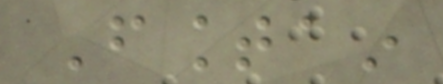Fountain
